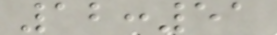12:51
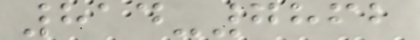814-7862
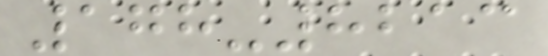178-8213
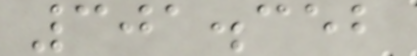301.352
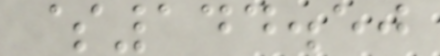$144.50
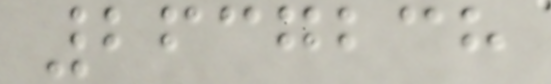2637238
